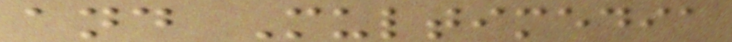and Multimedia
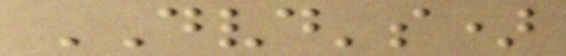DVD's)
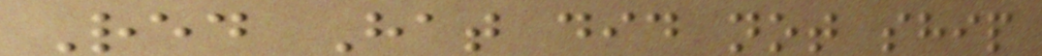Red Hat did not ship
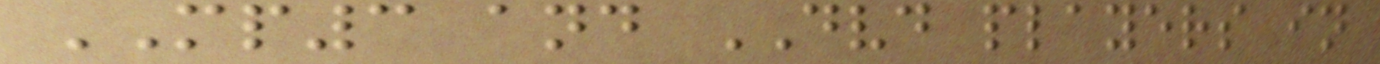MP3 and DVD players in
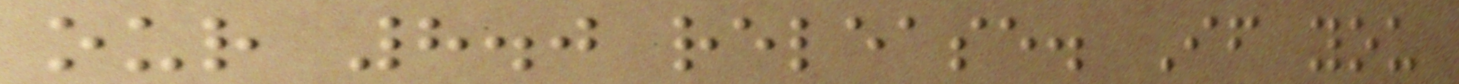our 8.0 release. If you
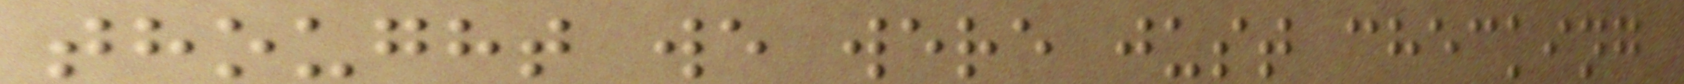thought we were just checking
